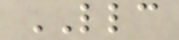LLC
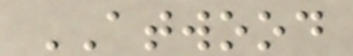ATWOOD
